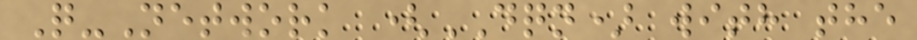Q-Network (DQN) with the
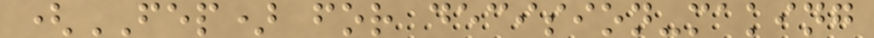(FEP) for decision-making
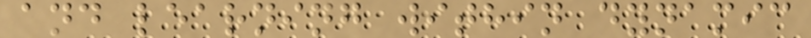and learning within dynamic
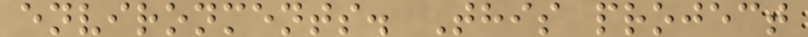environments. This project
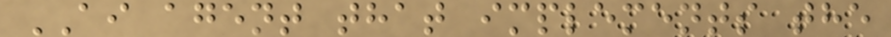AI agent that implements the
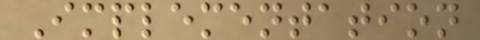Implementation
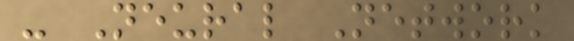- Neural Network
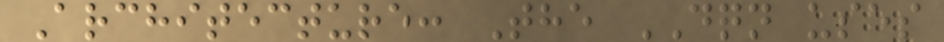Architecture: The DQN uses
